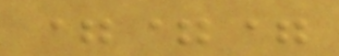===
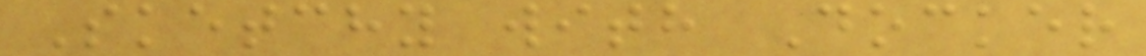Sketchy with Docker
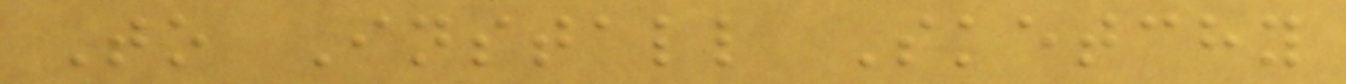To Install Sketchy
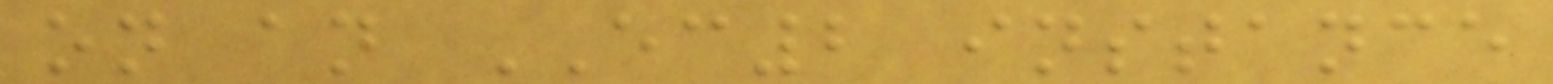on an EC2 instance
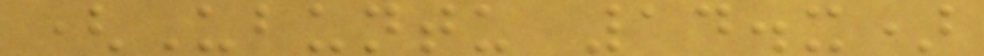(Ubuntu 14.x)
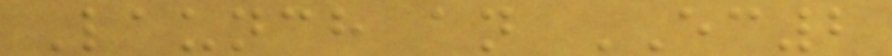Launch an EC2
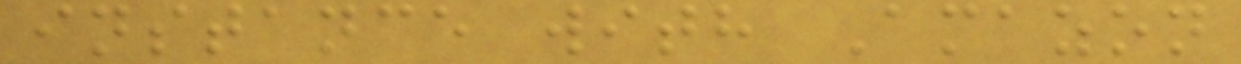instance with Amazon
